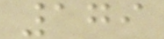179
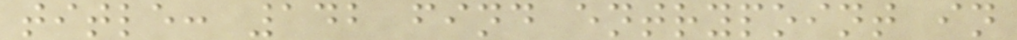title: 142 find entrypoint in
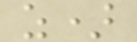z)
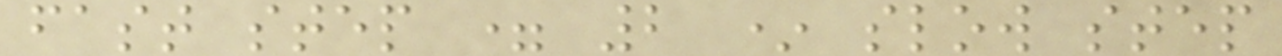fast step = 2 * slow step
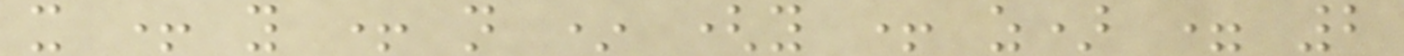x + y + n * (y + z) = 2
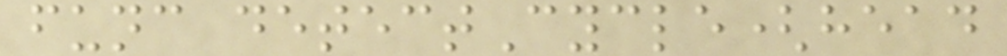func detectCycle(head
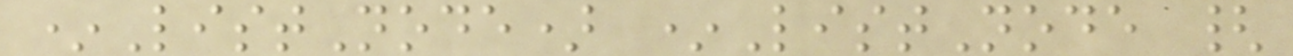*ListNode) *ListNode {
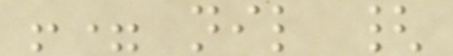!= nil {
